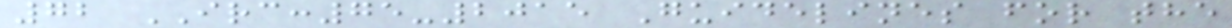72 IRC:75-2015 Guidelines for the
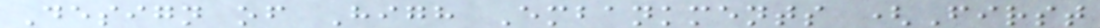Design of High Embankments (First
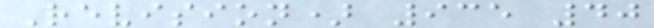Revision) 935 40
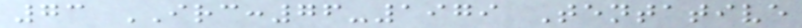73 IRC:76-1979 Tentative
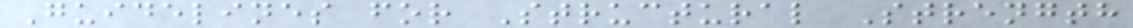Guidelines for Structural Strength
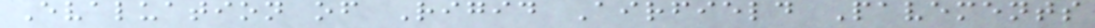Evaluation of Rigid Airfield Pavements
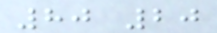80 20
